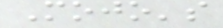Mojo's
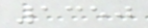1350
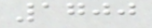1700
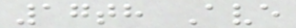17th Ave
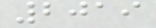2019
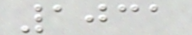1031
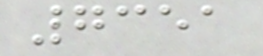7351
